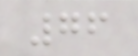76
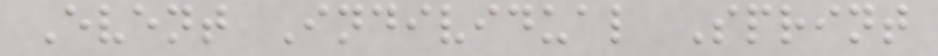Event Individual Sprint
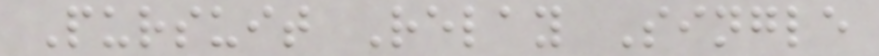Pursuit Relay Single
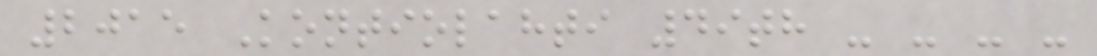2015 Kontiolahti 49th - - - -
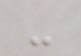-
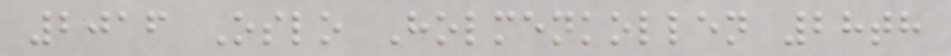2016 Oslo Holmenkollen 28th
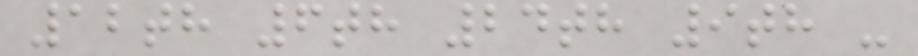12th 6th 24th 9th -
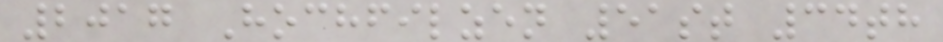2017 Hochfilzen 51st 34th
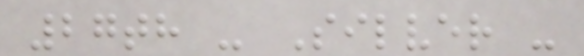27th - Silver -
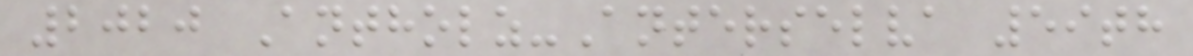2020 Antholz-Anterselva 59th
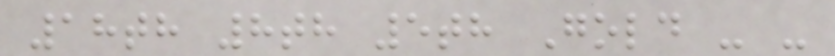18th 8th 5th Gold - -
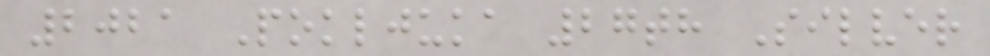2021 Pokljuka 27th Silver
